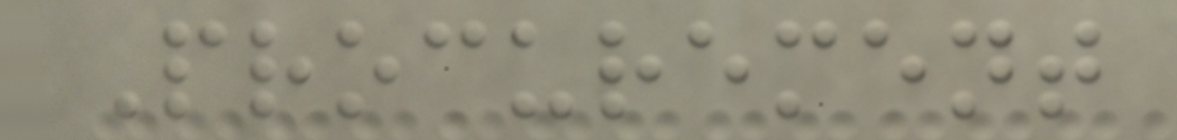Procurement
